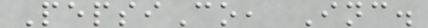PepsiCo, Inc.
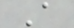A
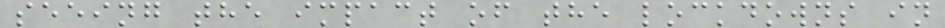seeing the impact of the lockdowns in
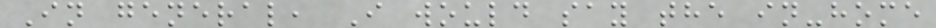In general, I would say the in-home
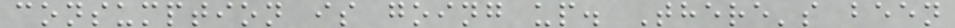consumption is going up. There's been
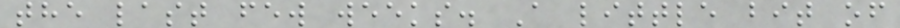the last few weeks. A little bit of
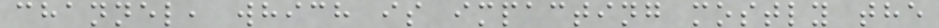channel, which is impacting mostly the
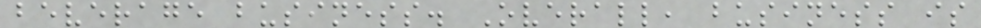beverage business. Overall, business is
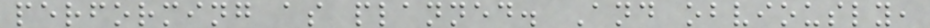performing as planned. And obviously,
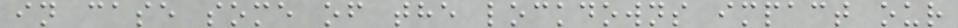in case some of the lockdowns impact our
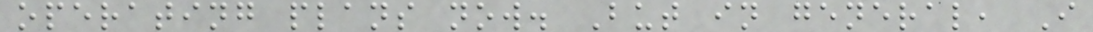operating plans now. But in general, I
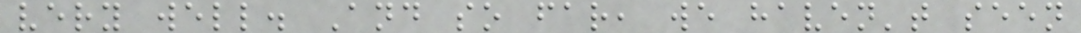very well. And so far, we haven't seen
